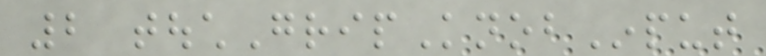2 touchGripKnobInput
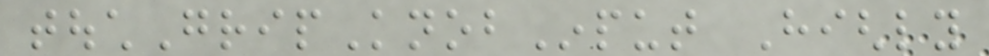touchGripKnobInput Highly
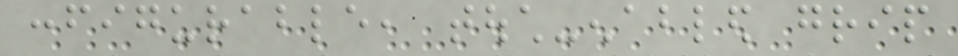configurable, touch-enabled grip
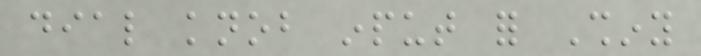dial knob input for Shiny
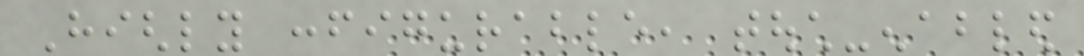Highly configurable, touch-enabled
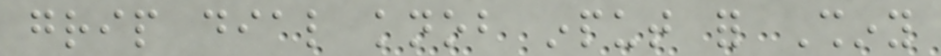grip dial knob input for Shiny
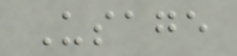Usage
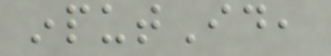inputId,
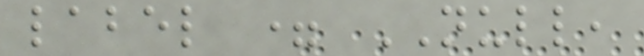label = NULL,
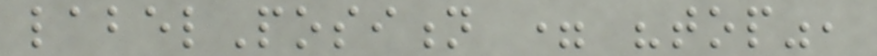labelPosition = "top",
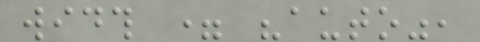width = "auto",
